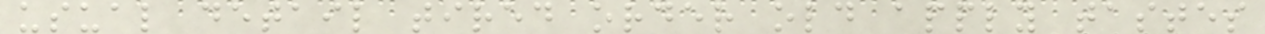usual detail tired order old apply tastes
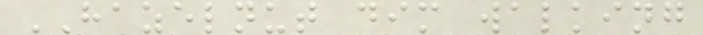HAZELNUT dim walking
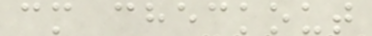cm checkout
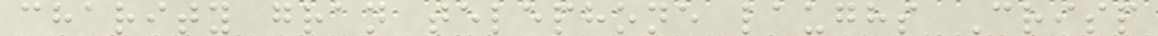charity gran telephone laughs Crisp
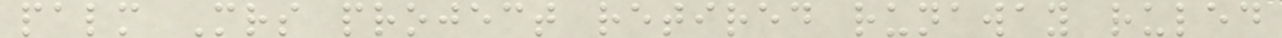palm Mrs project retired runaway ruled
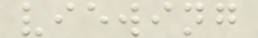viewing
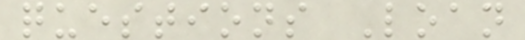questions Loan
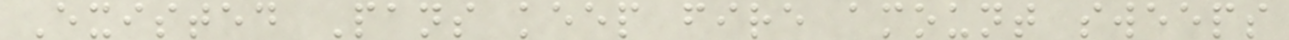Existed Pans keep fire amount sweeps
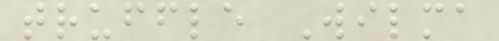truffle Wilma
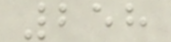258
